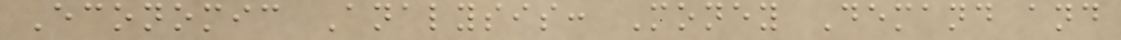Economic Analysis: Money Demand and
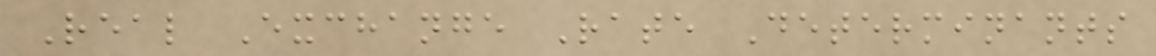Real Exchange Rate Determinants
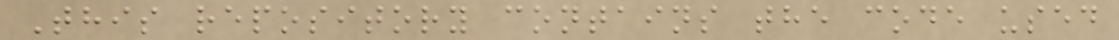This repository contains the code used
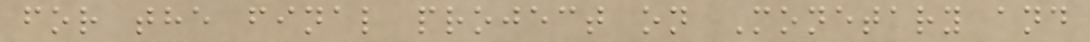for the final project on Monetary and
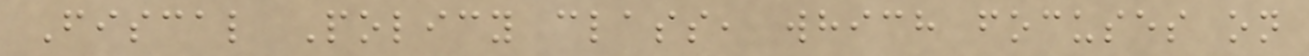Fiscal Policy class, which focuses on
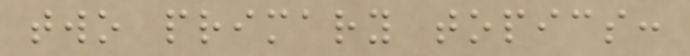two primary topics:
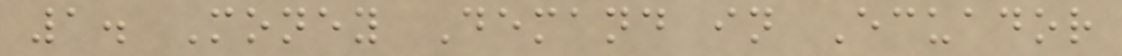1. Money Demand in Ecuador
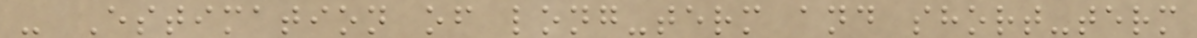- Estimation of long-term and short-term
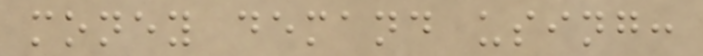money demand using:
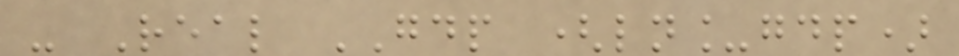- Real GDP (ln_gdp)
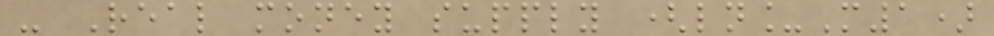- Real money supply (ln_M1)
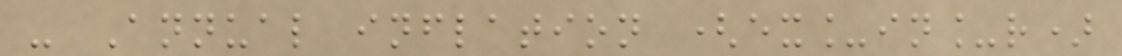- Annual inflation (ex_in_r)
